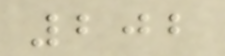202
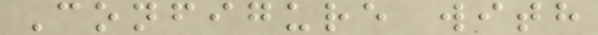Configure with
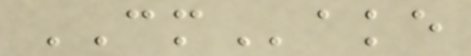CMake
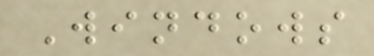Windows
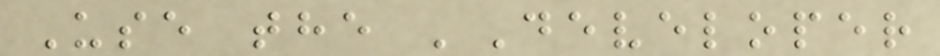Use the 'Developer
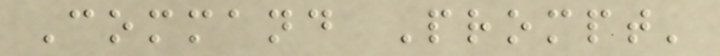Command Prompt'
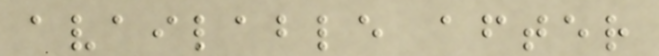available after
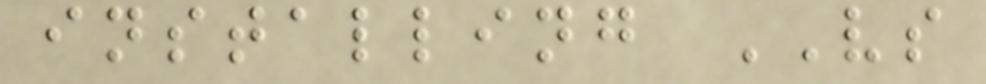installing VS
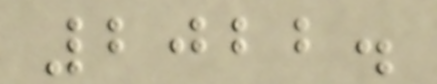2022.
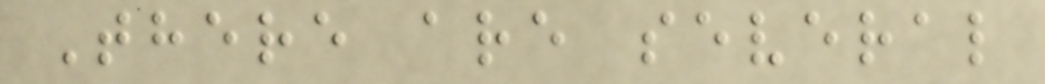There are several
